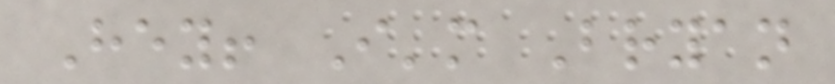Hey! I'm Bryan
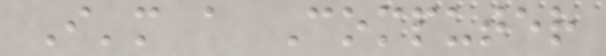I'm a Computer
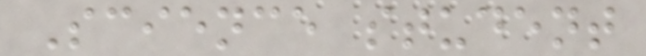Science student
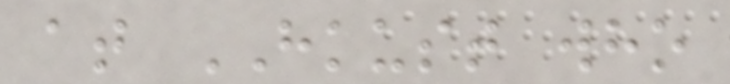at HKUST who
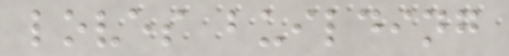loves building
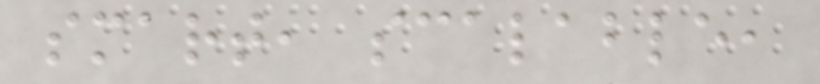smart, scalable,
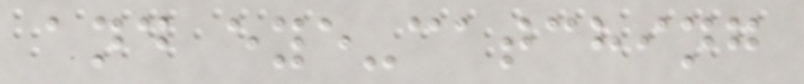and eye-catching
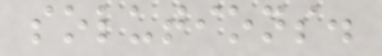solutions.
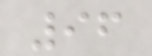96
